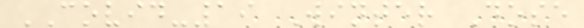COVID-19 Winter Dose
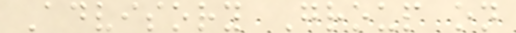Advisory Group on
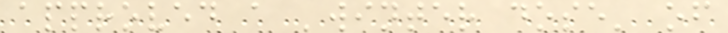approved a 'winter dose' of
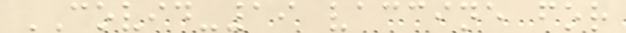COVID-19 vaccine for
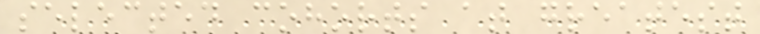selected cohorts at greatest
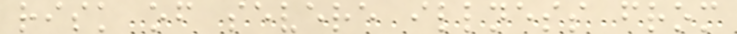risk of severe illness from
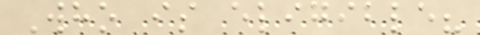Who is eligible?
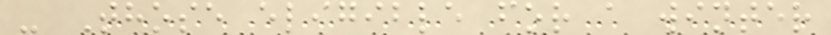- Those eligible for a winter
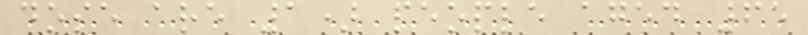dose are 1) people aged 65
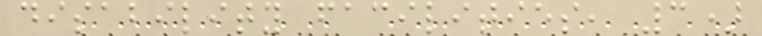disability facilities, 3)
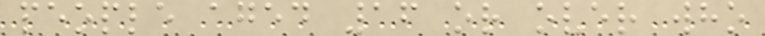people aged 16 or over who
